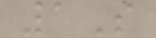1S
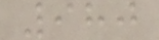980
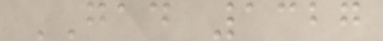GAD 1327
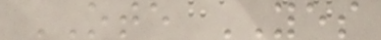OTE YES
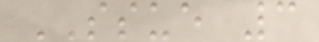SSUE 3
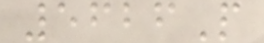5626P
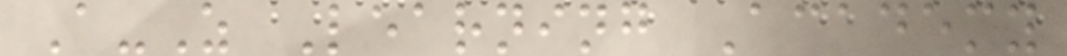A-Z Learning Academy
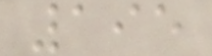195
